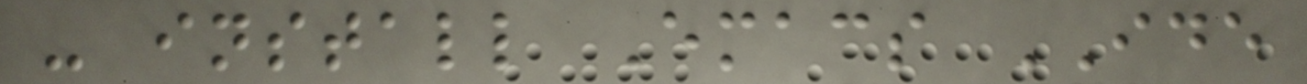- install Emacs IDE
